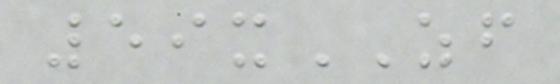59xZF
